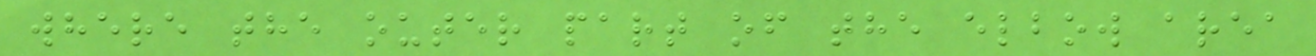where the outer part of the elbow area
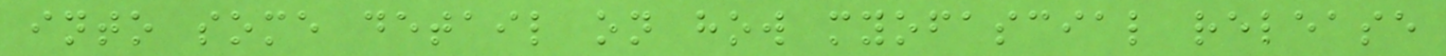into some detail on how myofascial release
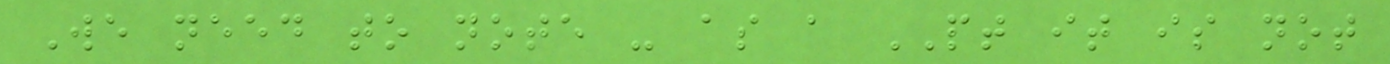We need to note - as a PT it is not
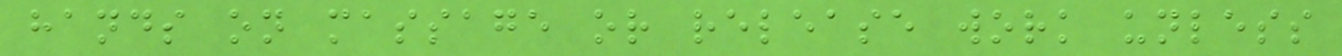hands on massage or release work unless
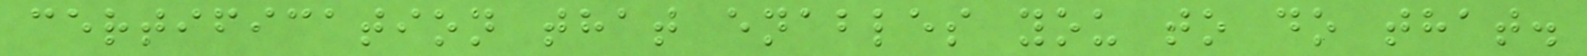certification that enables you to do that.
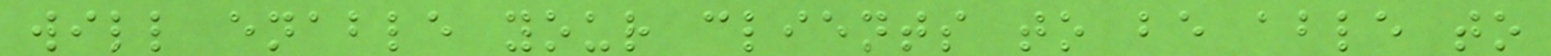will enable your clients to be able to
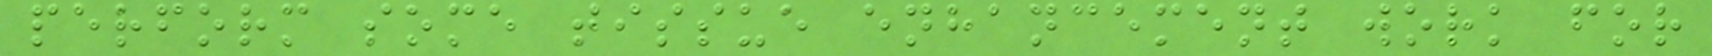perform some tissue enhancement work for
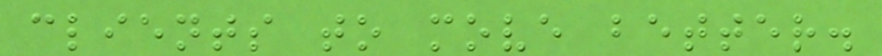clients to move better.
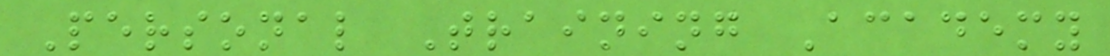Personal Training Academy
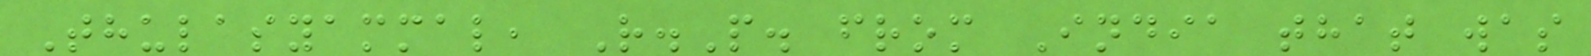Thulasyammal, R.P. from India that was
